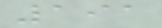191
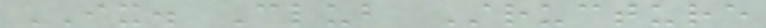IX. Club Structure
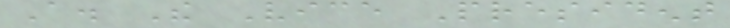A. The Vice President
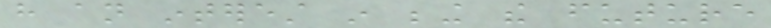have an interest in being the future
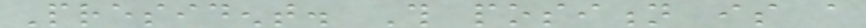President. This position is a
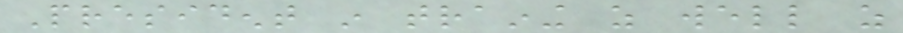President in training as well as
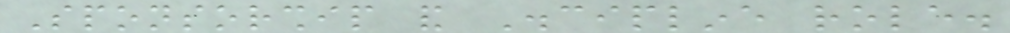Sponsorship and Discipline role.
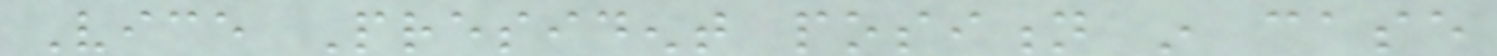Vice President position in case
